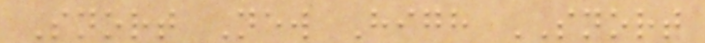Snort New High SNORT
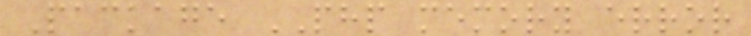Package PHP memory error
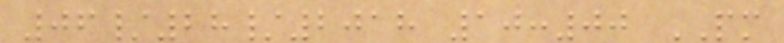06/28/2018 10:00 PM
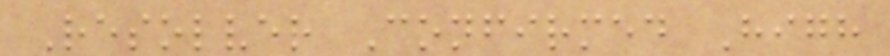Resolver Confirmed High
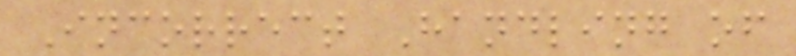Incorrect Handling of
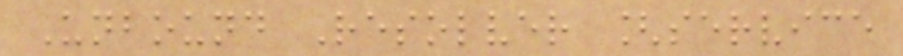Unbound Resolver [service
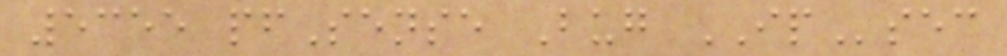5355 pfSense Bug IPsec
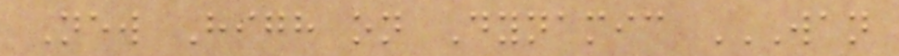New High on Dynamic WAN
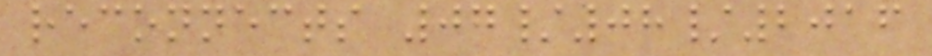reconnects 07/08/2016
